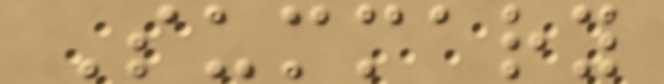Summary
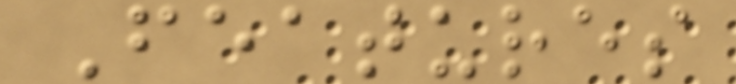Features
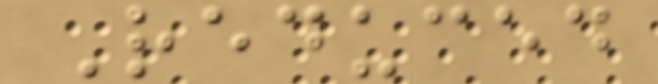Reduced
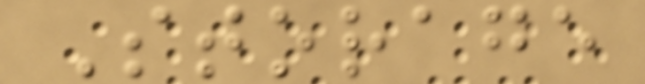Storage
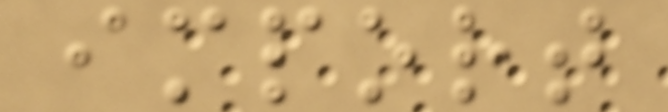import
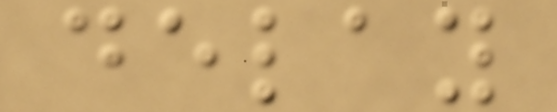delay
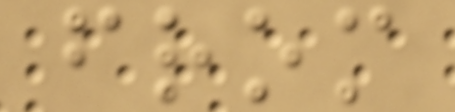from
